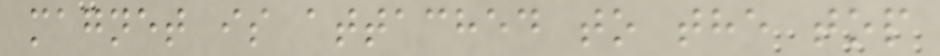magnet is attached to the top
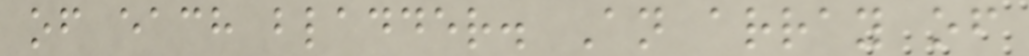of each bladder. An array of
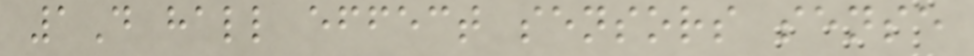1D hall effect sensors sense
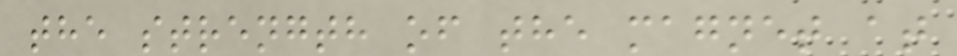the strength of the magnet at
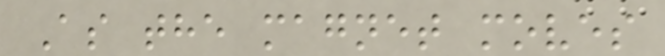As the magnet moves
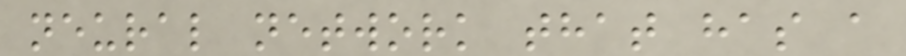neural network that has a
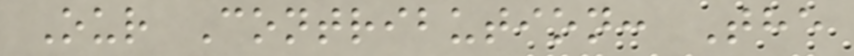Our Contribution: The
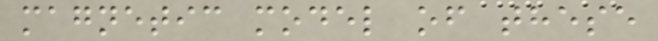magnetic model of these
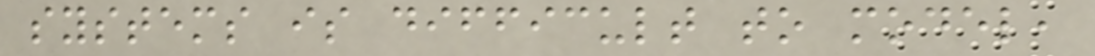systems is difficult to model,
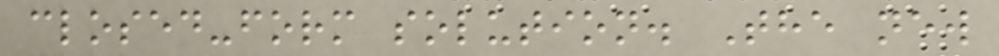closed-form solution. The new
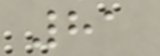81
